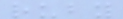ruby
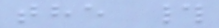the #
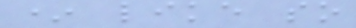* like so
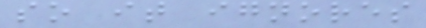so it ignores
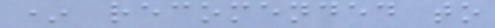* recomended to
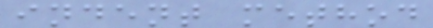indent method
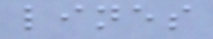lines
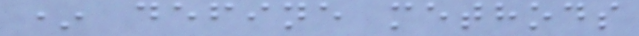* define methods
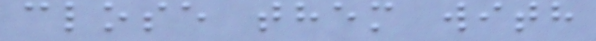close them with
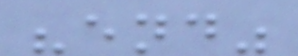"end"
